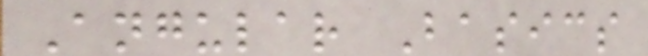Angular Basics
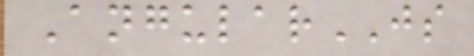AngularJS
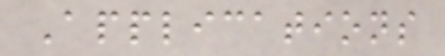Applications
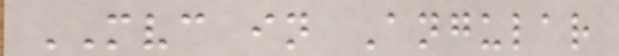MVC in Angular
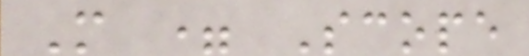M = Scope
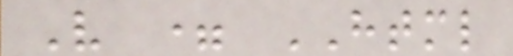V = HTML
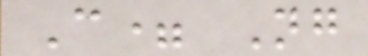C= Ng
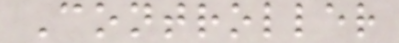Controller
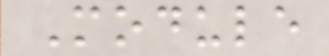Module
